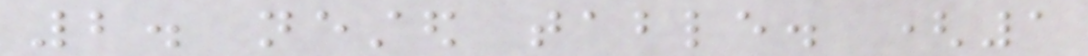2. nested table. (1
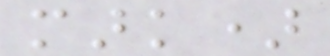mark)
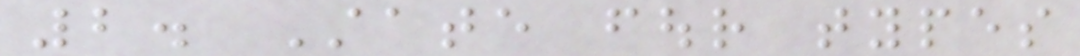2. State four types
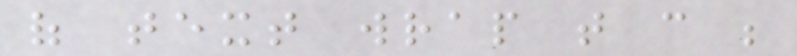of text wrap that can be
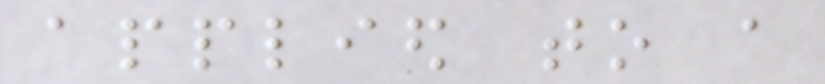applied to a
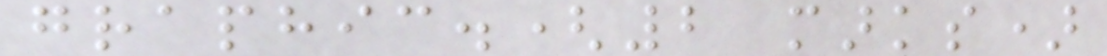graphic.(2 marks)
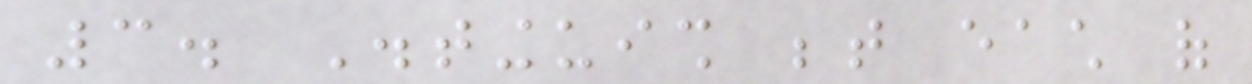3. Distinguish between each of
